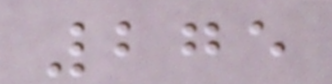275
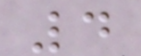4
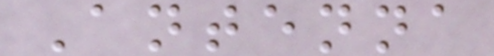Antenna
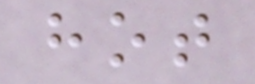hot
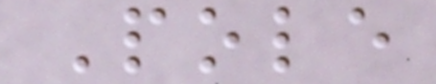Pole
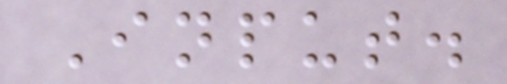Input.
